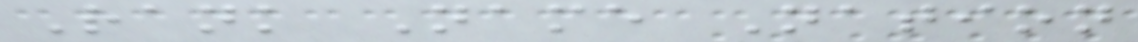Rank Name Nation
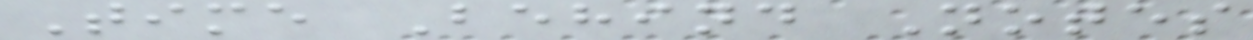Time Behind Notes
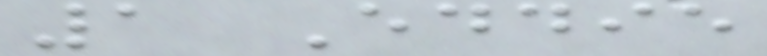1 Eddie
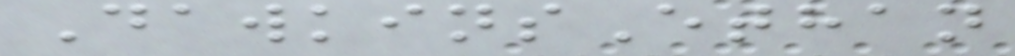DawkinsEthan
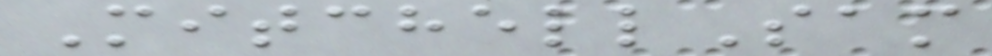MitchellSam
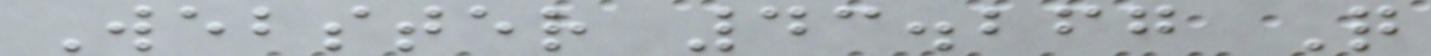Webster 43.267 Q
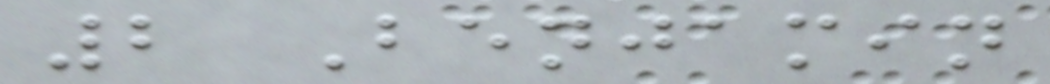2 Benjamin
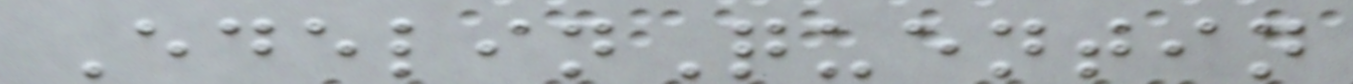EdelinQuentin
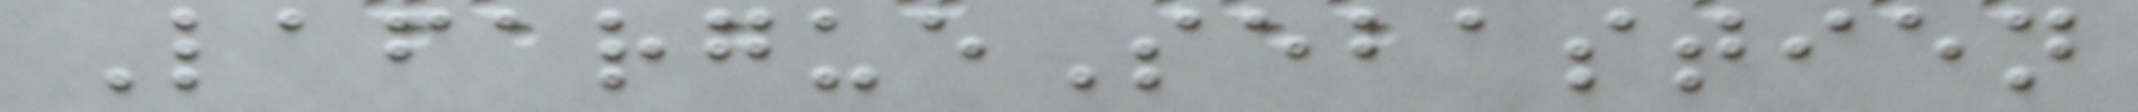LafargueSebastien
